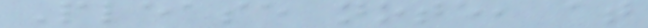Please note, at
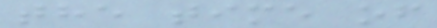the time of
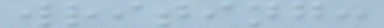writing:
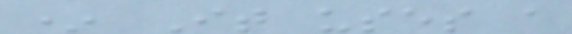* It uses a
